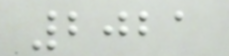2021
